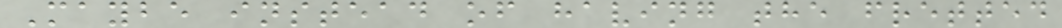Maybe instead of having the fretted
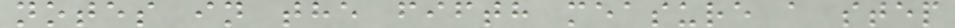notes in the fifth measure a step
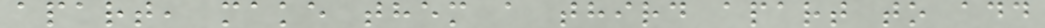apart, make them a third apart to add
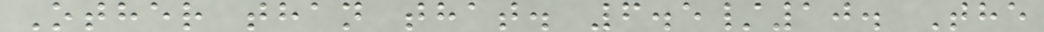Other than that. 6.5/10. The
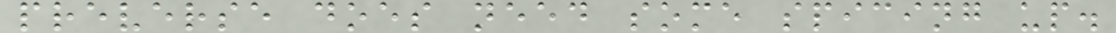preverse does need some spicing up.
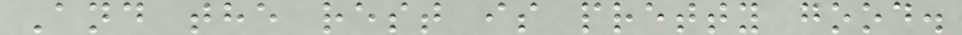And the rest is pretty good.
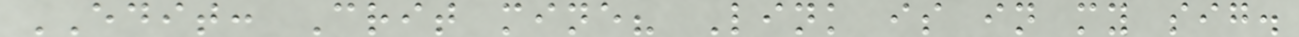EDIT: Crit mine? Link is in my sig.
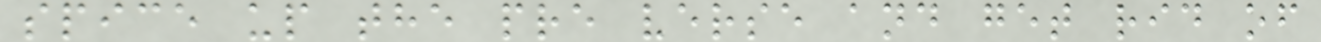spice up the pre verse and get rid of
